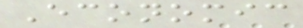Economic
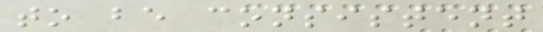to be consistent
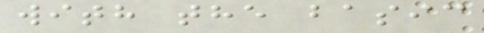with the basic
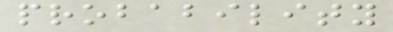probability
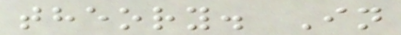theory. In
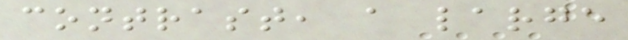contrast, a large
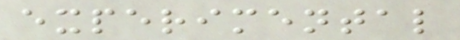experimental
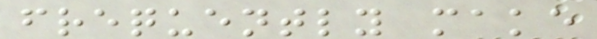frequently make
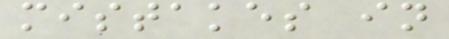mistakes in
